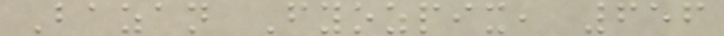Bazan Fyozpix, 656
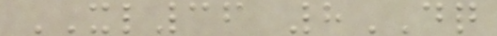XL36 8DQ
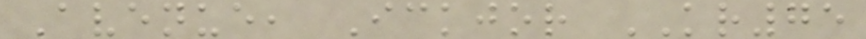Avenue, Ickjor KR75
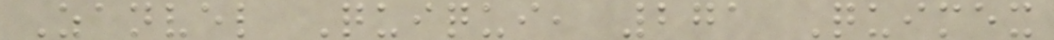Zanvel Quiqui, 271 Quimex
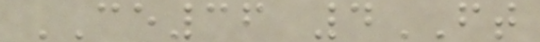CE36 4FT
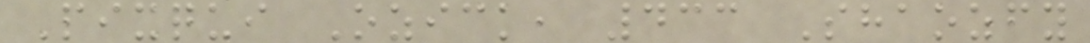Pixqui Ozick, 433 Shaozfy
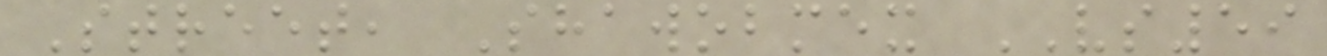Street, Shawobmex VS59
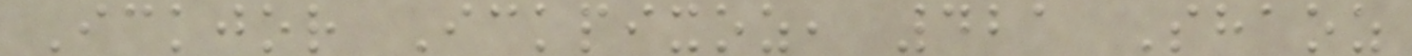Ickjor Ickpixoz, 421 Shaoz
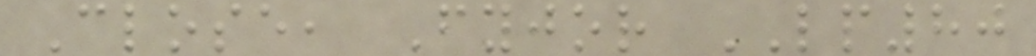Close, Fyjor LP80
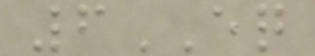6EQ
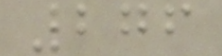276
